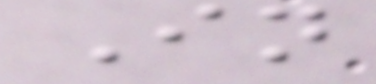In
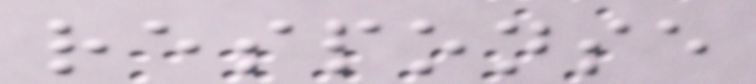response
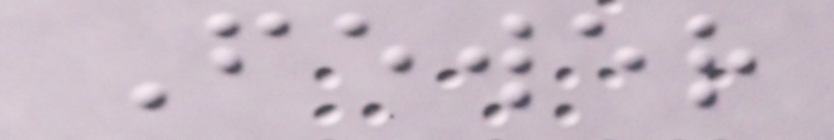Fewer
